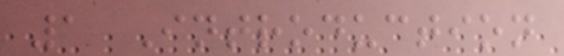1 Introduction
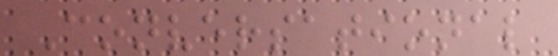Conversational
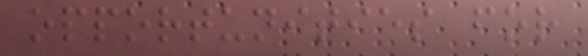opportunities for
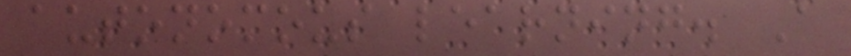autonomous learning. A
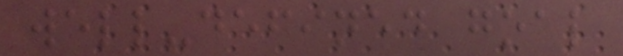well-defined goal
